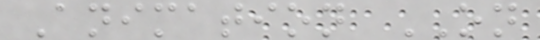Animation ON
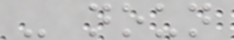- noun
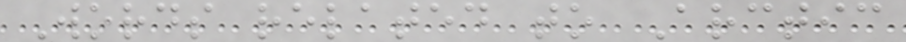Words related to Arctic
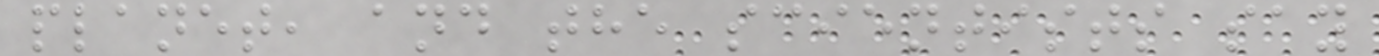planet, and the scientists say
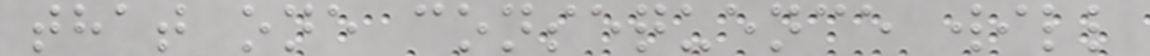that one consequence will
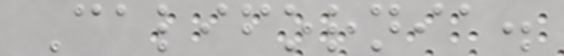California.
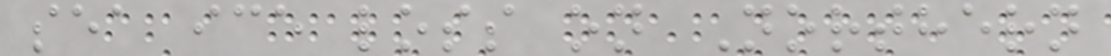sea ice loss on Northern
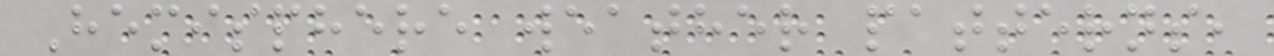Hemisphere weather patterns,
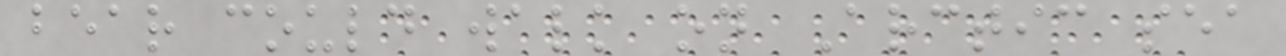bear could walk on Arctic sea
